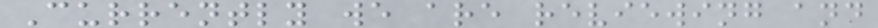Currently we are reviewing and
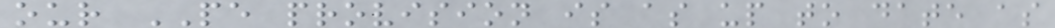our PE provision is as up to date as
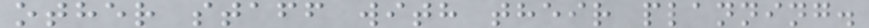other staff with their planning.
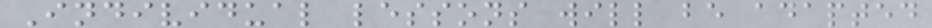Individual lessons will be adapted
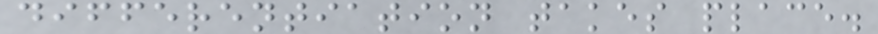differentiation takes place.
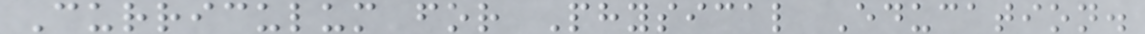Curriculum for Physical Education.
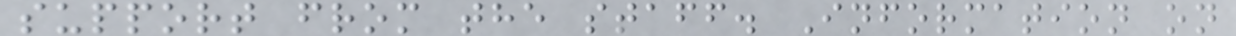support from the staff. Information on
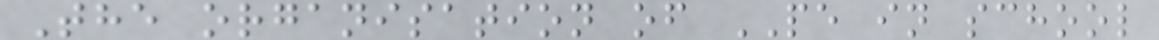The organisation of PE in school
